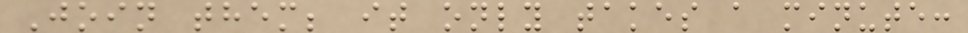Join them; it only takes a minute:
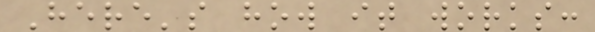Here's how it works:
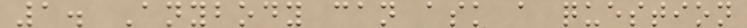1. Anybody can ask a question
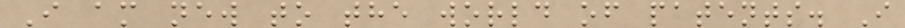I am new to the world of patents. I
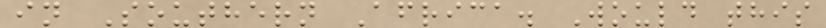in Southern Africa. Would this
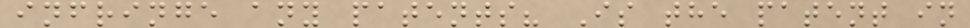infringe any patents? Is the patent in
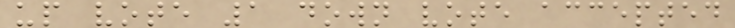up vote 1 down vote accepted
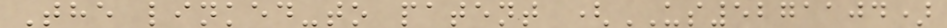The linked-to patent (US5271104)
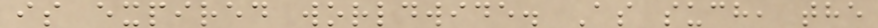is expired worldwide. As such, the
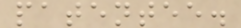patentee.
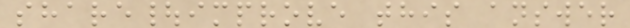share|improve this answer
